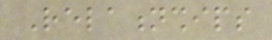Relationships
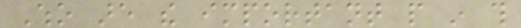Who are the important people in this
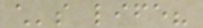child's life?
